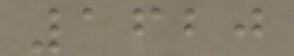1620
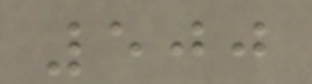500
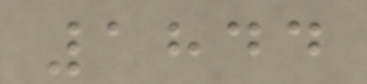1844
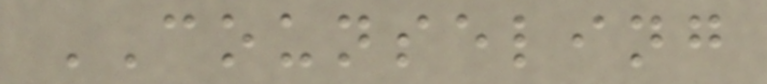COUNSELING
